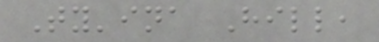Ty'ina Hill,
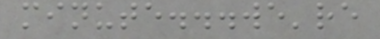minute...we're
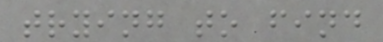trying to find
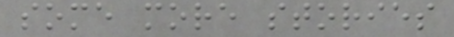some more stories
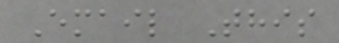Email This
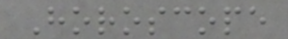Horoscope
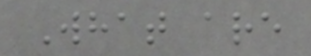What are
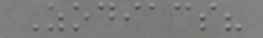Zodiacs?
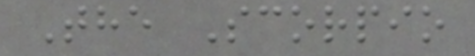The Scorpio
